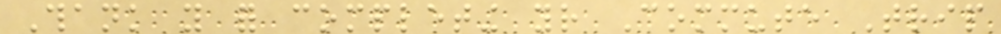Thank you for completing your Commute Trip
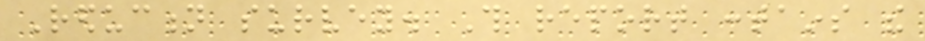Reduction survey. This report contains the
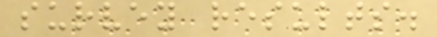survey results.
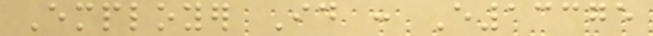Employer Id : E13375
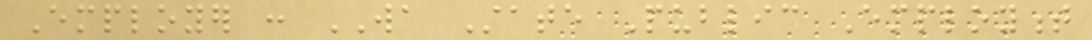Employer : WA State Public Employment
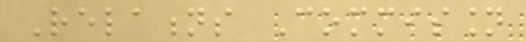Relations Commission
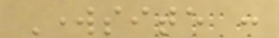Worksite :
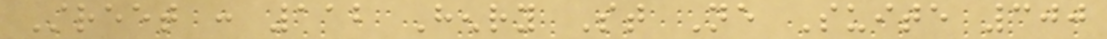Street : 112 Henry St Ne Suite 300
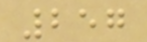257
